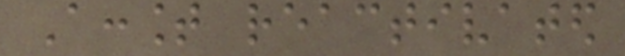Account reactivated
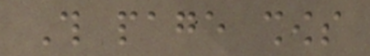This page shows
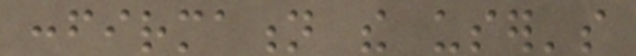confirmation the user's
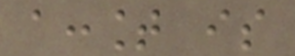account is
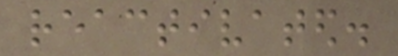reactivated.
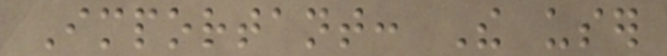Important: The user
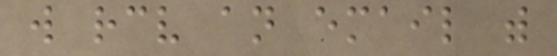will receive an email with
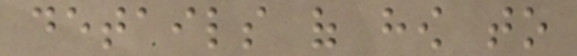details of how to
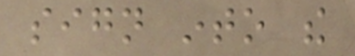sign into the
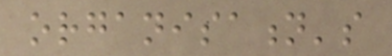organisation's
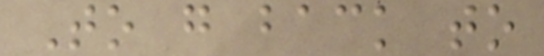To go back to
